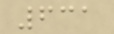631
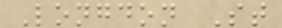Longdon St
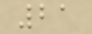21
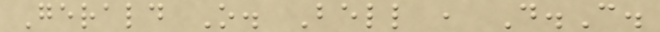Gerald O. Bell , D.C.
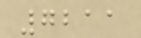7211
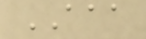AAA
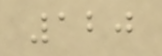120
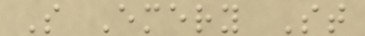S Emery St
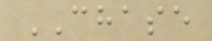CHASE
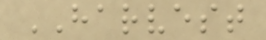HARVEST
